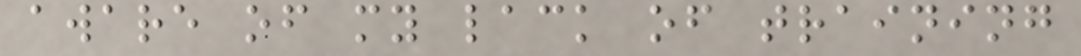aware of my lack of training
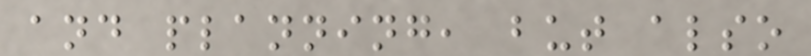and planning, but also
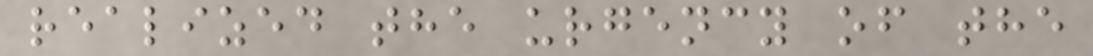realized the urgency of the
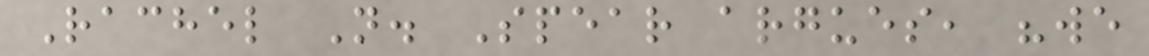Rachel N. Spear argues, "we
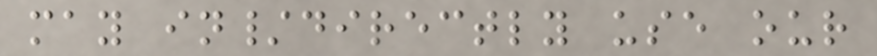may in/directly use our
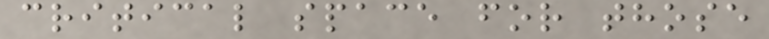critical space for those
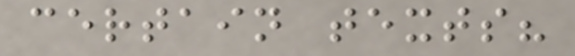certain texts?
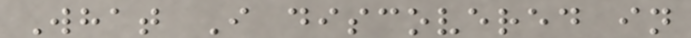What I discovered in
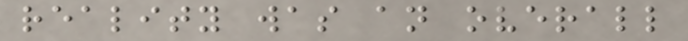reality was an overall
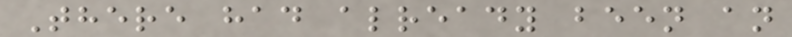There had already been an
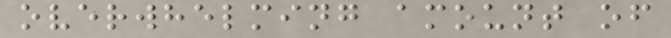overwhelming amount of
